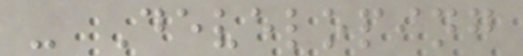- Developing
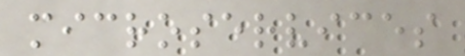microservices
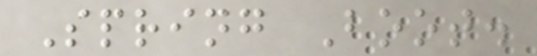Spring Boot.
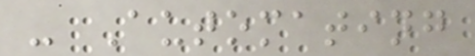- Automating
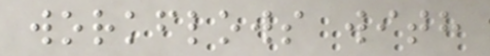workflows with
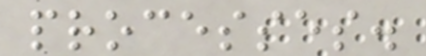processes.
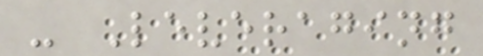- Leveraging
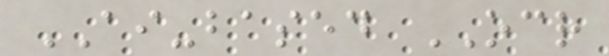AI-based OCR
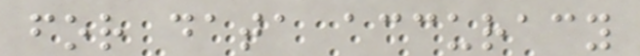for data accuracy
